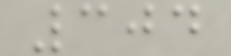304
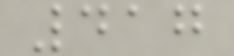417
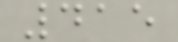415
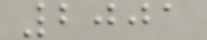2001
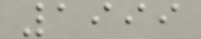1999
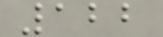122
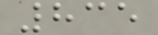835
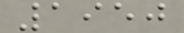1950
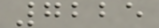7225
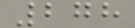278
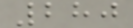280
